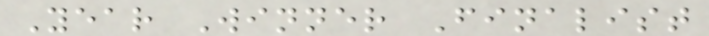Year Winner Finalist
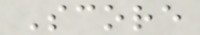Score
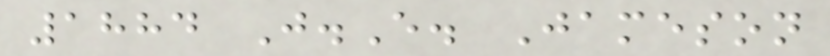1884 J.E. Jameson
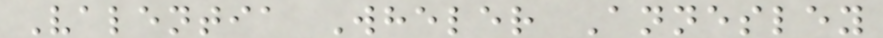Valentia Wheler Annesley
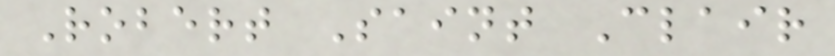Robert Saint Clair
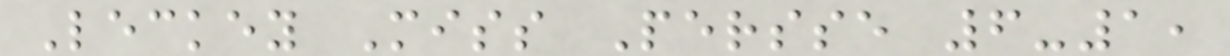Leckey Miss Persse 6-1,
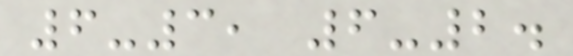6-3, 6-2.
